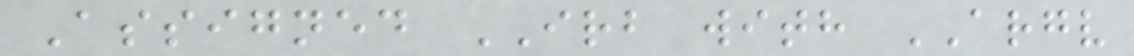Assigned IRB with ARGV
